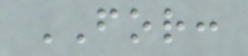FOR:
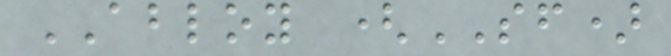ABLOY (SF)
